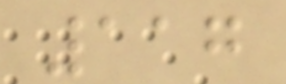117
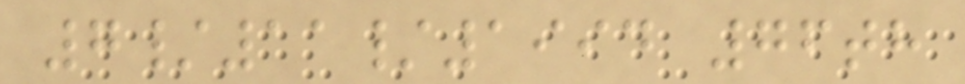7/11/1994 76th
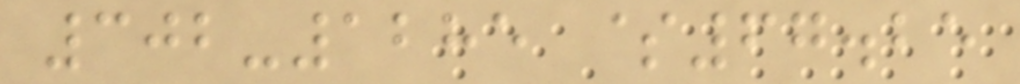302-1285 $67.25
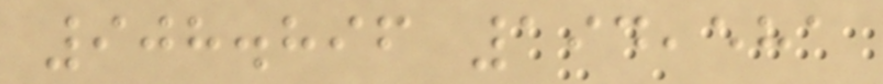908.896 194,581
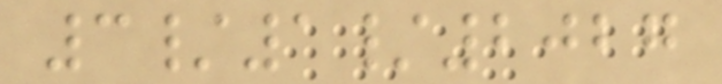3/1/2027
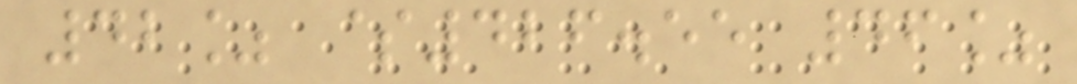42% $426.55 46%
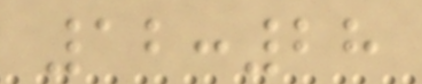12:28
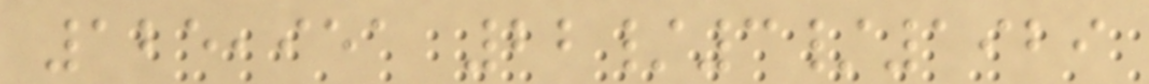125,951 22/3/1929
